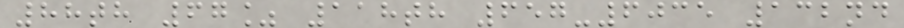88th 67% 118th 657-6035 132nd
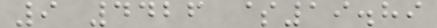9 4426 $19.89
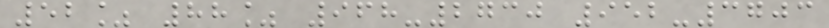52% 88% 968-2730 952-3703
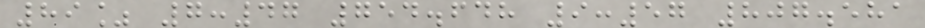89% 7:47 754.648 9:57 807.581
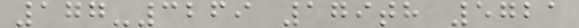177-3269 179th 5721
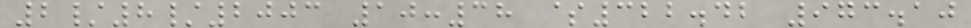2/8/2003 10:38 $322.42 973.10
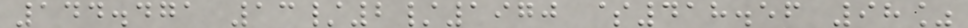144.471 13/2/1970 $418.56 98%
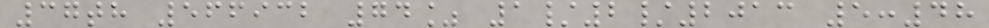37th 566932 74% 1/2/2013 5:48
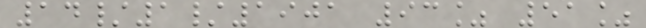14/1/1901 93% 51%
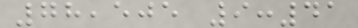78,505 9:41
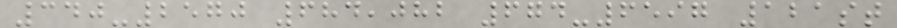340-2570 684,082 674-6597 121st
